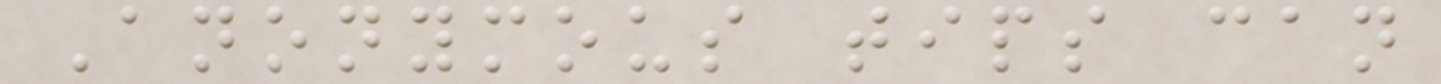Anonymous tips can
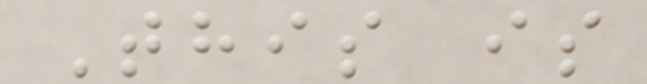This is
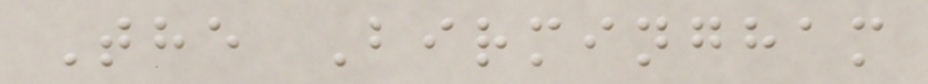The Birmingham
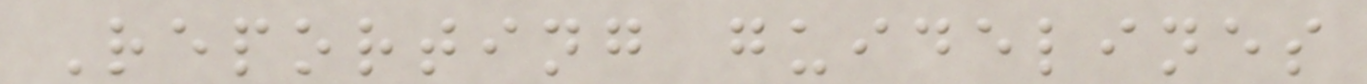Reporting guidelines
